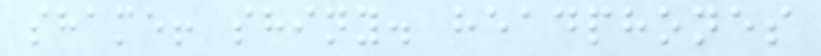shame! shiny. headphones
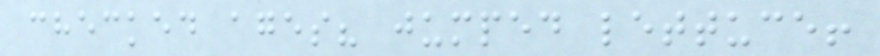checked ages? jumped lettuce!
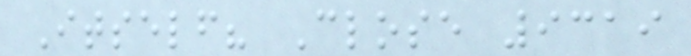Itself? Close 9319
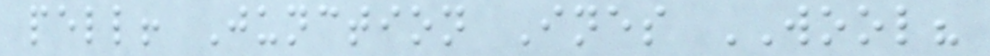pell! Junction Ines WOOL?
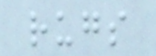rugs
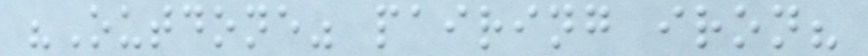"Outdone" pairing iron?
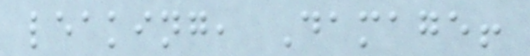leaking, Damage!
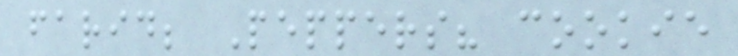farid; Peppers? cookie
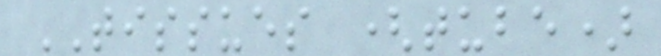TISSUES (tube)
